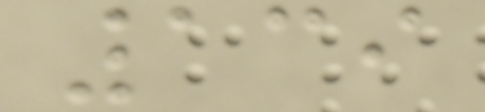139
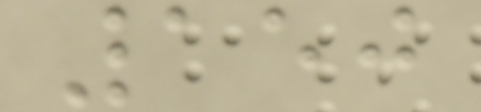150
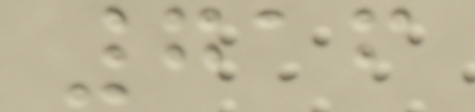716
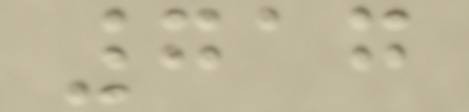717
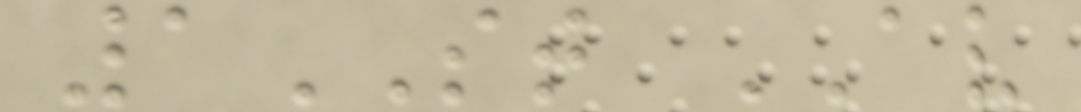1ST AV
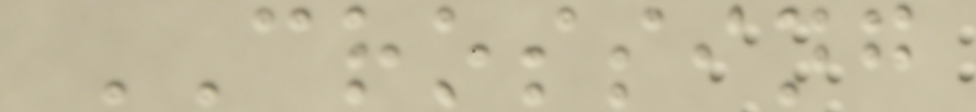CROSSING
